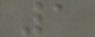1
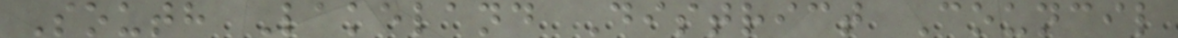South Lakeland District Council
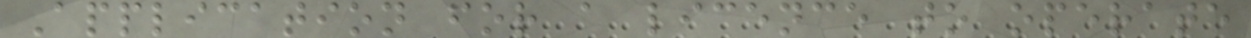Application for a licence to operate
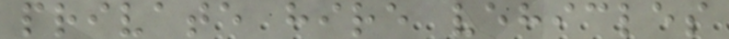private hire vehicles
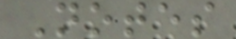Notes
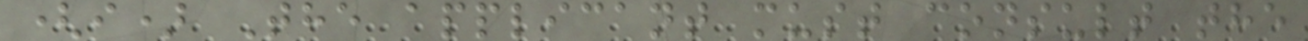(i) The applicant must consult the
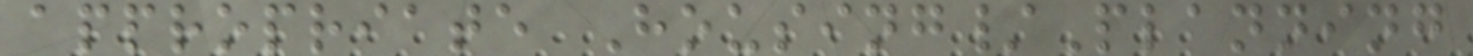appropriate Housing/Planning
